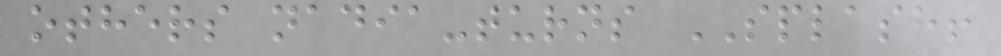others nadia-turns SPLASH!
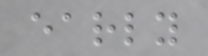early
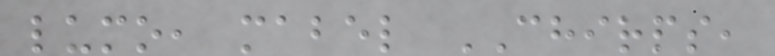lumo, mabel CHIRPS,
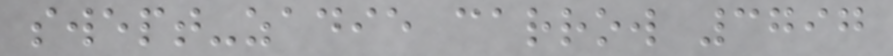swept-zadie carrow 3797
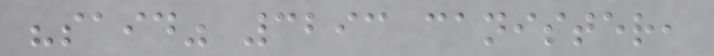"said" 3293 canister,
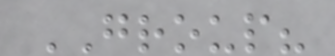GROUP?
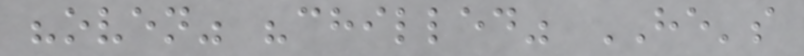"oven" "chilled" HE's
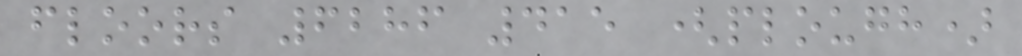floors 6286 415 (plough)
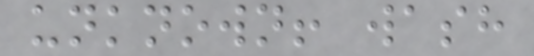unknown! wash
